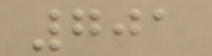701
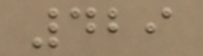429
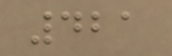421
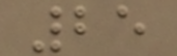25
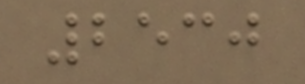2530
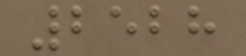2528
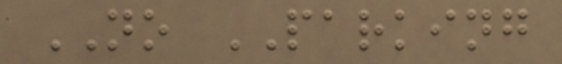NO PARKING
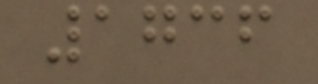1736
